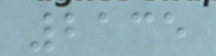2135
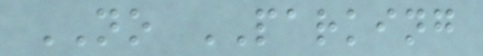NO PARKING
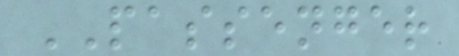PASSENGER
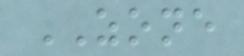ZONE
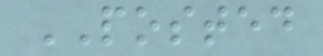POSTED
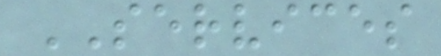SERVICES
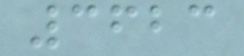3623
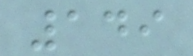149
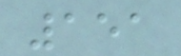151
